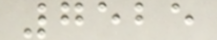7525
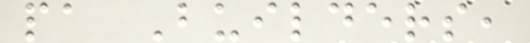pa Builders,
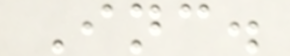Inc.
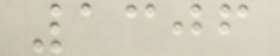1306
